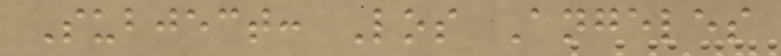Subject: Los Angeles
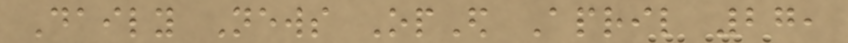Daily News OpEd April 27,
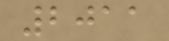2011
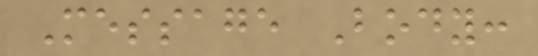Message Body:
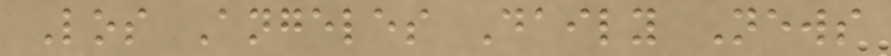Los Angeles Daily News
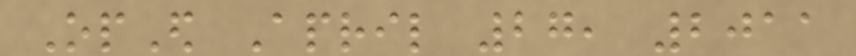OpEd April 27, 2011
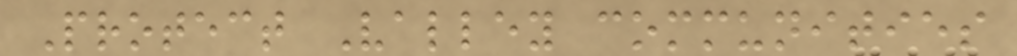Protect Valley communities
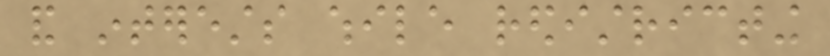and interests while redistricting
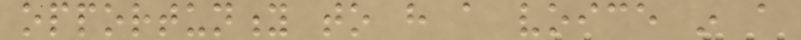opportunity to have a voice in a
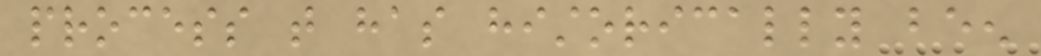process that has historically been
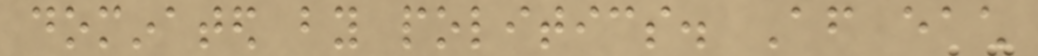dominated by politics. After each
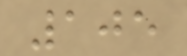105
